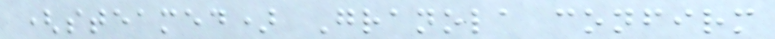(steamed) Granola confirm
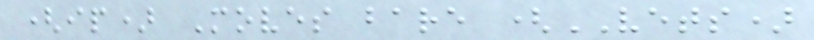(ip) Moves bare (VETS)
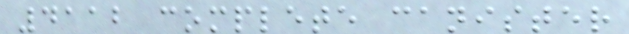4112 complete canister
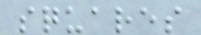squares
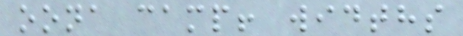oona camp! widths
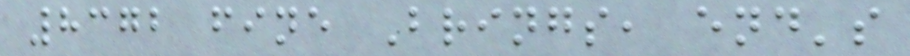8372 fine Brings, end's
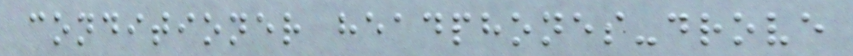conditioner headphones-drove
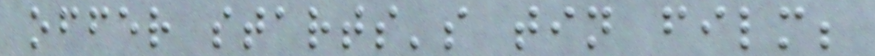offer starts's tin film;
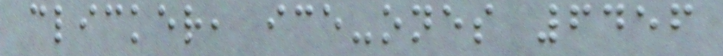clicker, ice-ones 6456
